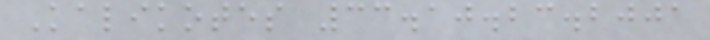Kalikotes 33.10.23.2001
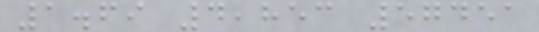1.69 4,853 57451
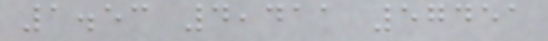1.53 4,411 57451
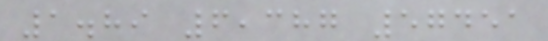1.89 6,387 57451
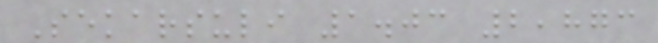Sekarsuli 1.03 2,873
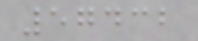57432
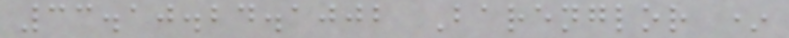33.10.24.1002 Barenglor *
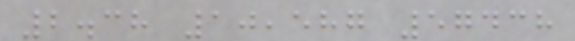2.38 10,587 57438
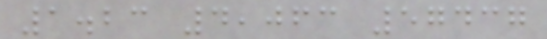1.23 4,063 57437
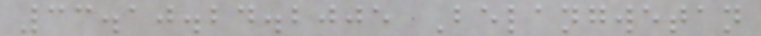33.10.24.2005 Belangwetan
